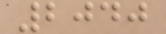2040
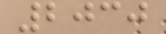2030
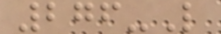276-L
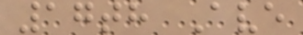17th Ave
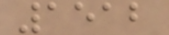1512
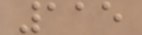115
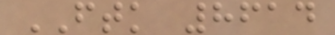FTK 8614
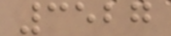3527
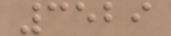3529
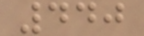440
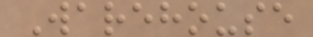Warehouse
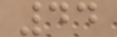44
